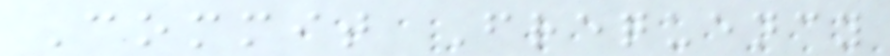Commit Frequency
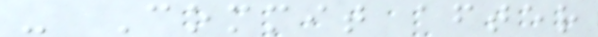- Commit after
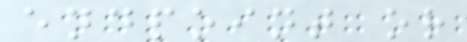endpoint or
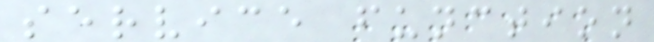service function
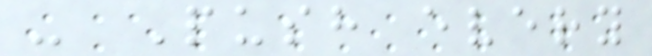- Push every
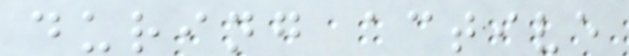during active
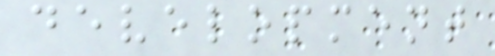development
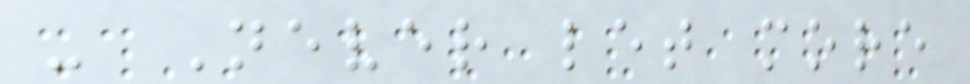- Never let more
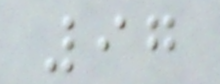97
